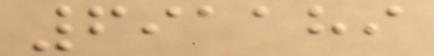691189
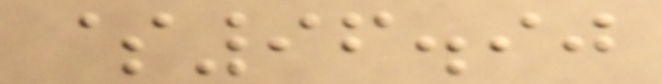$96.90
